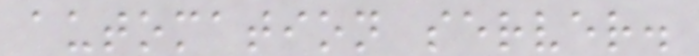automation server.
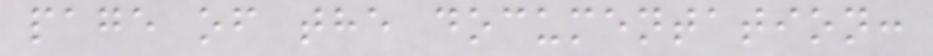page of the documentation:
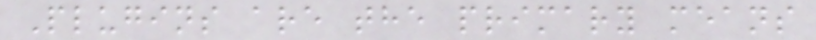Plugins are the primary means
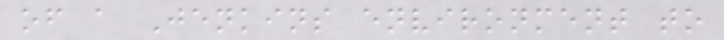of a Jenkins environment to
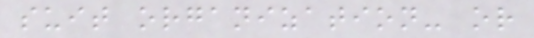suit organization- or
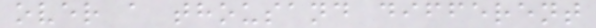over a thousand different
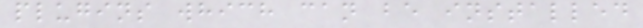plugins which can be installed
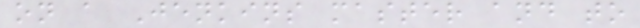on a Jenkins master and to
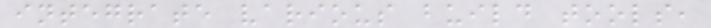integrate various build tools,
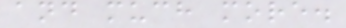and much more.
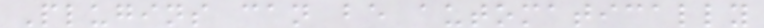Plugins can be automatically
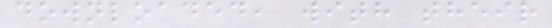downloaded, with their
